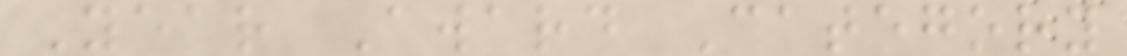Year Award Category
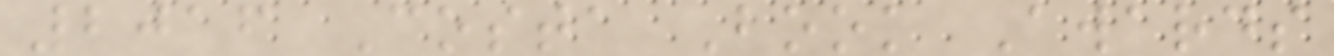2016 Costa Book Awards
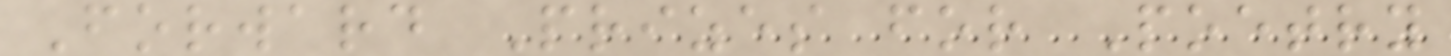Forward Prizes for Poetry
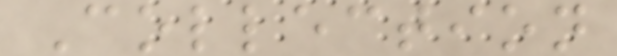Collection
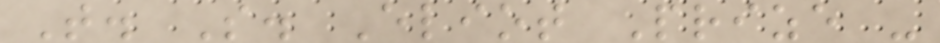T. S. Eliot Prize -
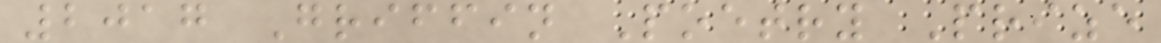2017 Griffin Poetry Prize
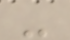-
